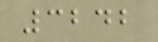3242
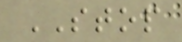STOP
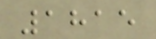1815
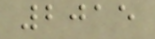2015
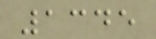1345
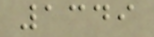1349
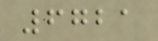6721
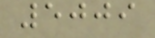5009
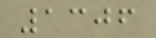1306
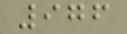976
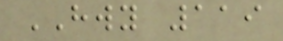HWY 119
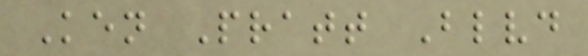Ken Pratt Blvd
